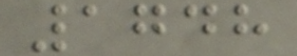1748
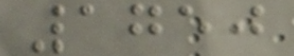1750
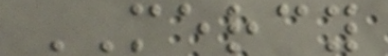MERCY
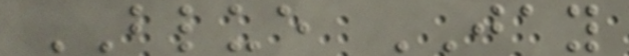BLUE JAY
